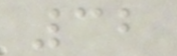32
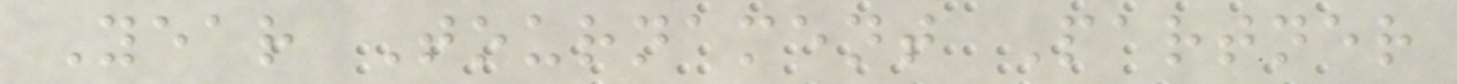Year Tournament Partner
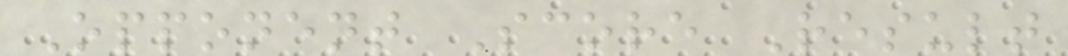Opponent Score Result
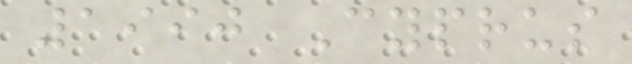1990 Cyprus
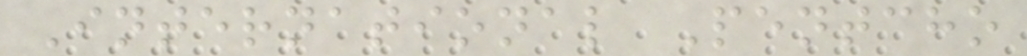International Pentcho
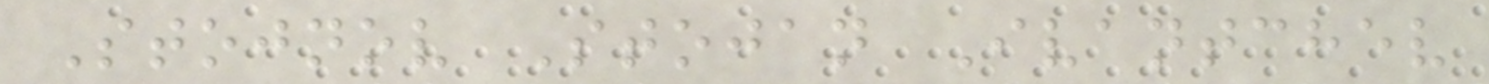Stojnov Stojan Ivantchev
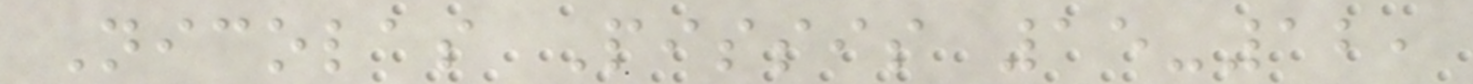Nicolas Pissis 15-12,
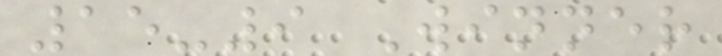15-9 Winner
